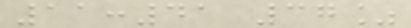11:41 37%
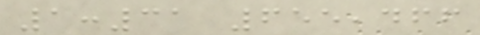1:31 655,466
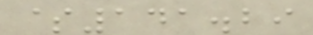$141.29
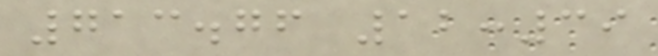713.76 12:39
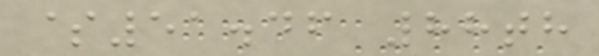$51.46 88th
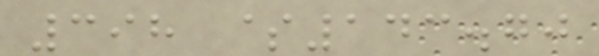398 $143.70
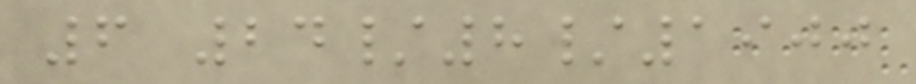6 24/8/1900
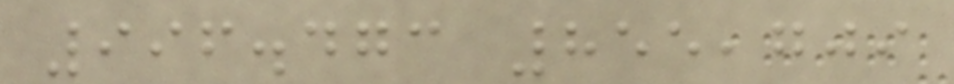996.473 855,709
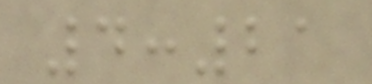4:21
